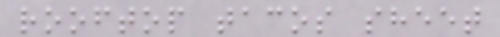rooftop tacos sheet
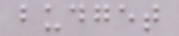budget
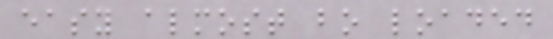easy almost bo loaded
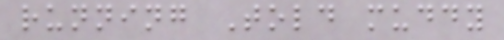running Told muddy
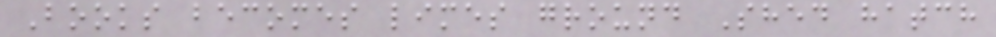Books becomes limes ground Shed hatch
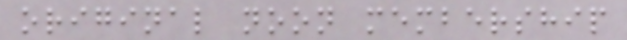original noon membership
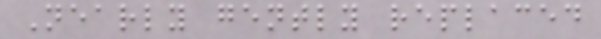Nearly gently replaced
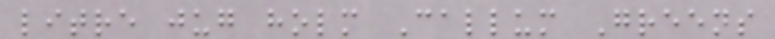litre jug holm Callum Greens
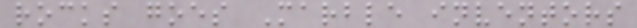rocks goes Marble inventors
